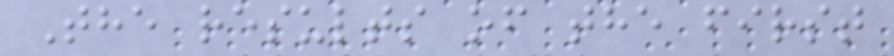The results of the first
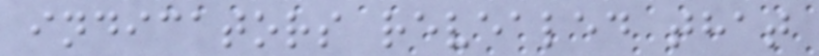indicators revealed that
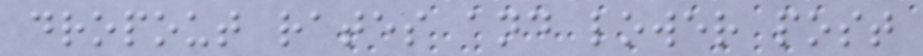dropout rates and lower post
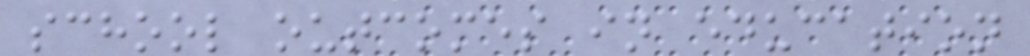school outcomes in education
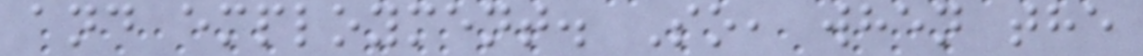and employment. So, when the
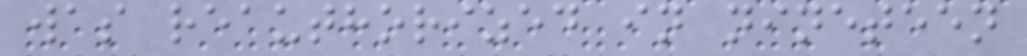was reauthorized in nineteen
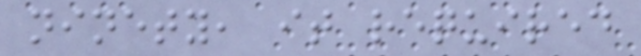ninety, it required
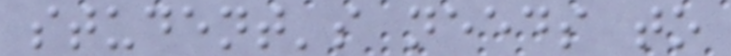student's needs to
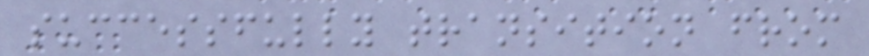successfully transition from
